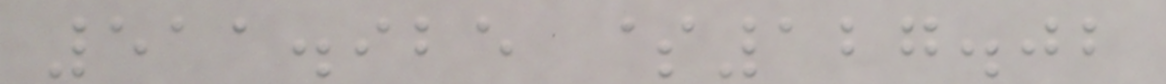511.925 $127.02
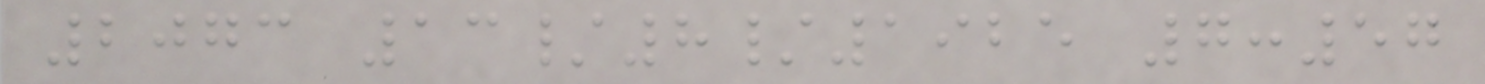2073 13/8/1925 7:57
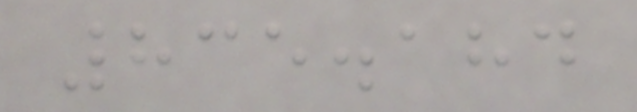835.184
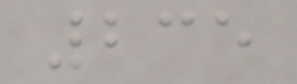235
